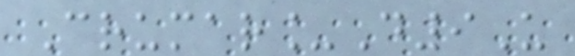Crumar_D9U
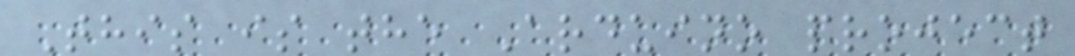This is the Arduino project
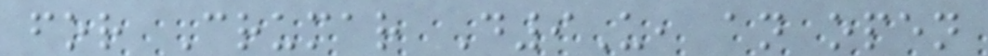for Crumar D9U, an open
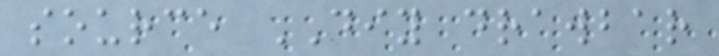source DIY drawbar
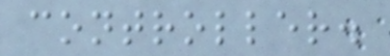controller.
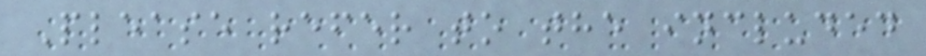Please refer to the included
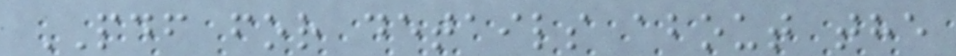PDF for details about the
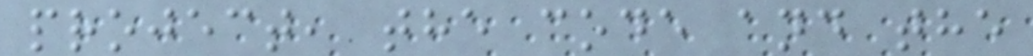project, the code and the
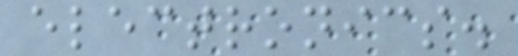electronics.
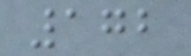172
